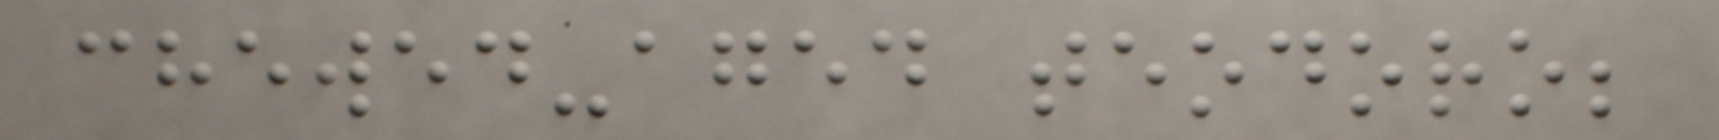chewed-aged teodoro;
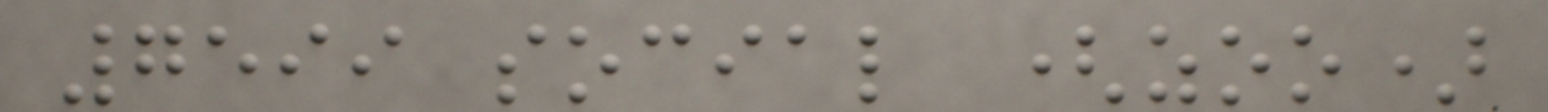7599 social (zoo)
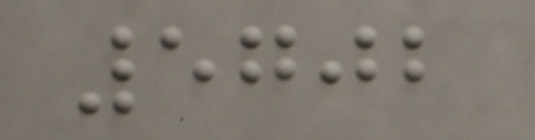5702
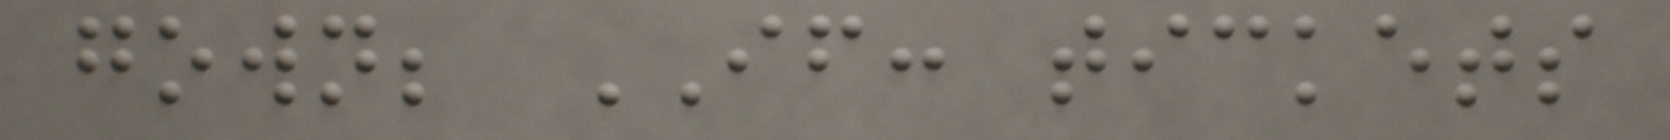gown; IF: tickets
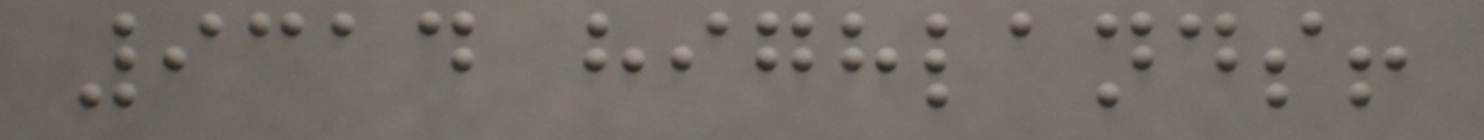9314 highlands!
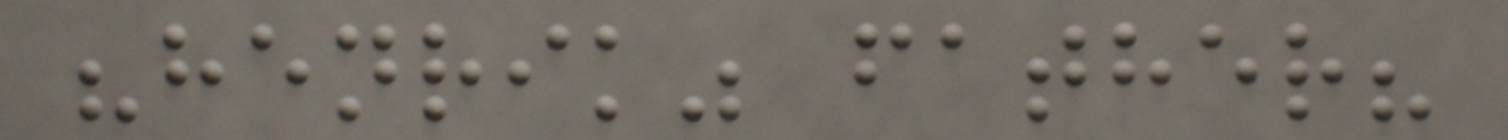"henrik" father?
